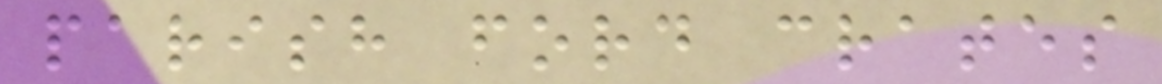parish ford crates
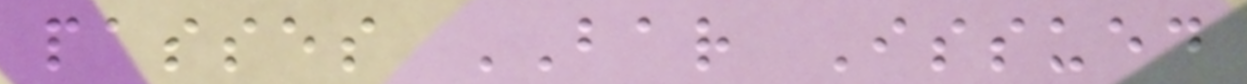passes BAR Issued
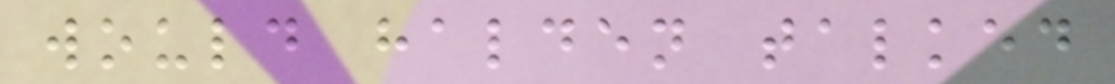would halden talked
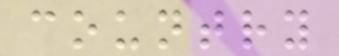country
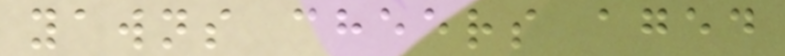yawns cheers aged
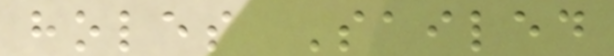holes Sailed
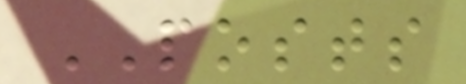POSTS
